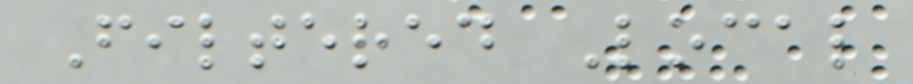Filtered Local
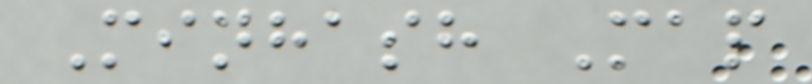Minhash Map
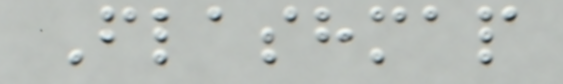Flashmap
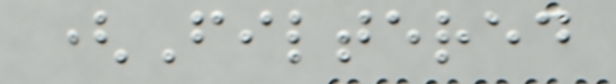(Filtered
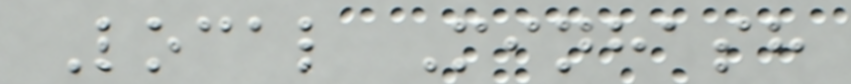Local Minhash
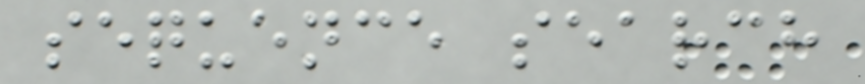sequence search
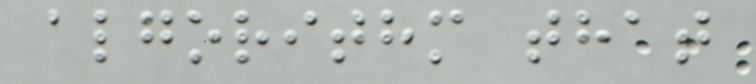algorithm that
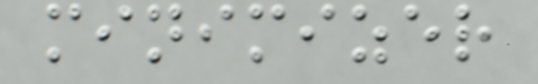minimizer
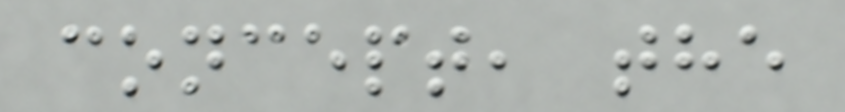concept, the
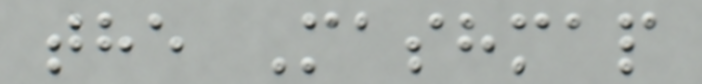the Mashmap
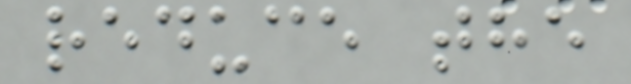reduce the
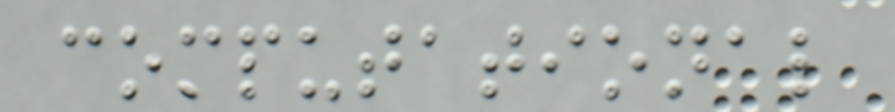computational
